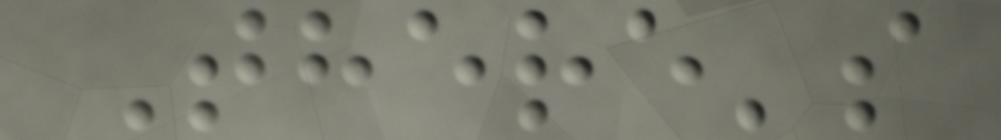There's
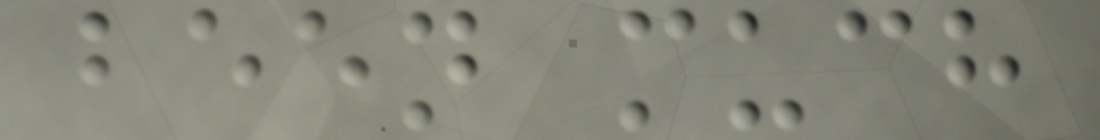been much
